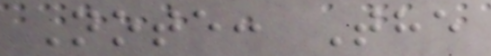Note: The
